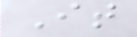It
